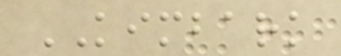KIMBARK
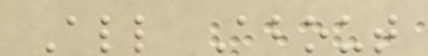All About
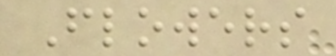Flowers
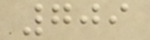709
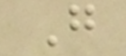G
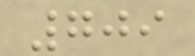709
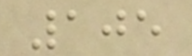105
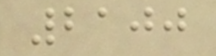2100
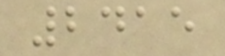2415
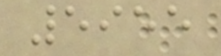5955
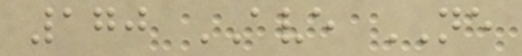170 AVE NE
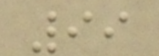99
